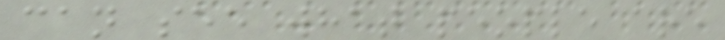can see what people are
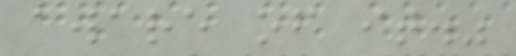aware of it."
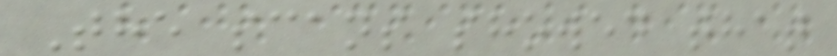The scans showed that
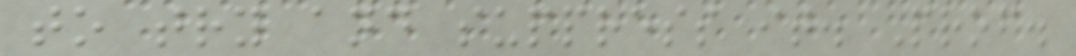to try and suppress it. Prof.
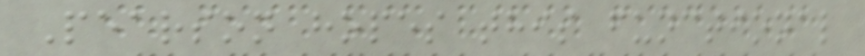Pearson hopes this functional
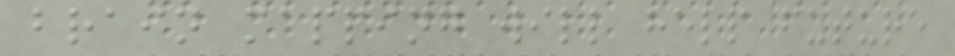brain mapping will help future
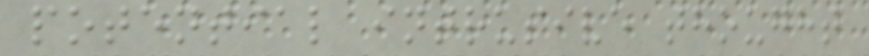potential intrusive thought
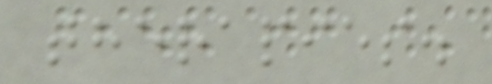therapies.
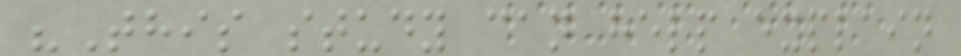"This study can help explain
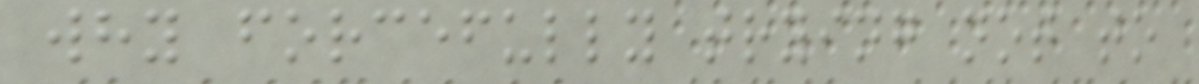why forcefully trying not to
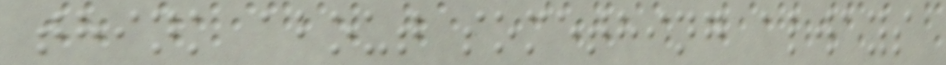think about something always
